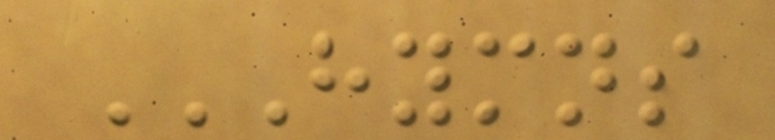HYMNS
